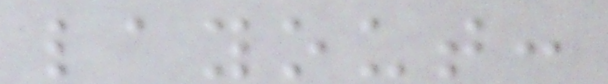layout:
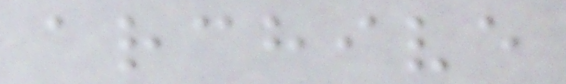archive
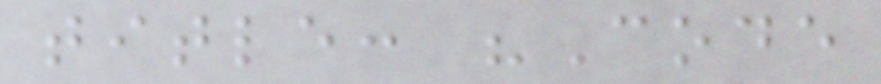title: "Code
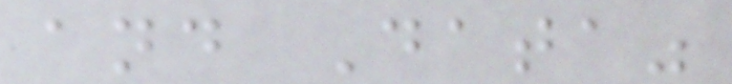and Data"
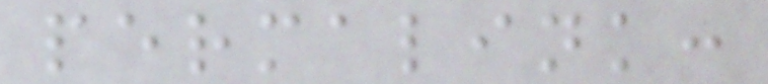permalink:
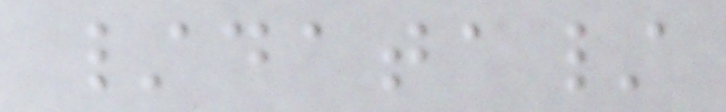/data/
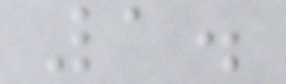1.
